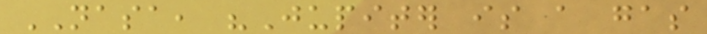NASA, "Jupiter is a gas
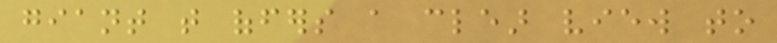giant that offers a clear view to
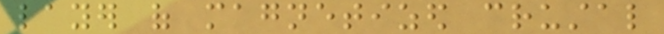layer of magnetized crustal
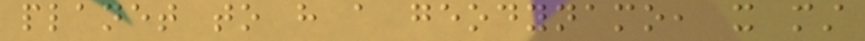planet to have a geodynamo, it must
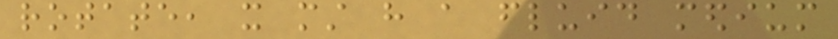rotate, it must have a fluid medium
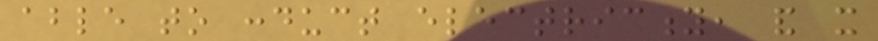able to conduct electricity, and it
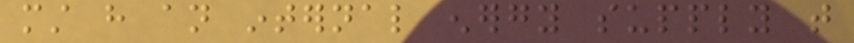must have an internal energy supply that
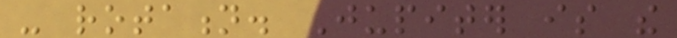- rotation. Jupiter is the
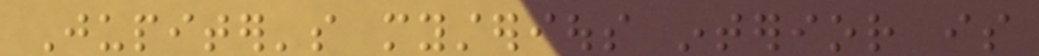Jupiter's mysterious interior is
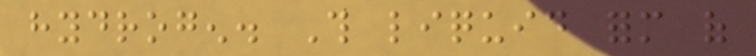hydrogen. This liquid form of
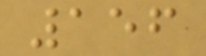156
